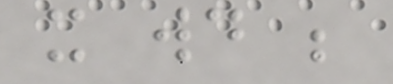it would be
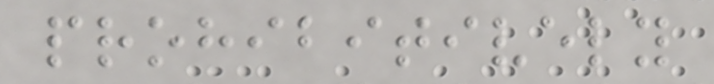prohibitively
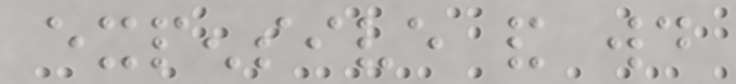expensive and would
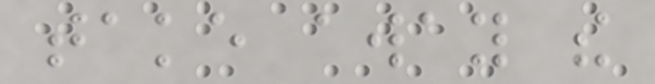take away the
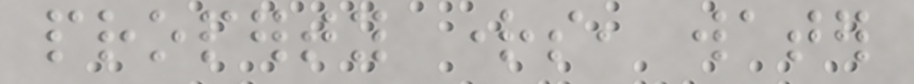property rights, water
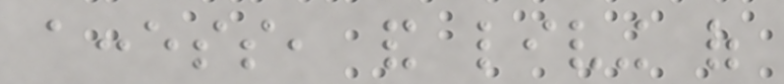access, and living of
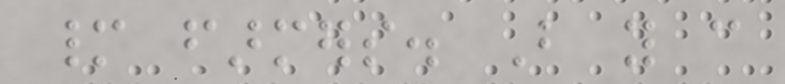many farmers. But you can
